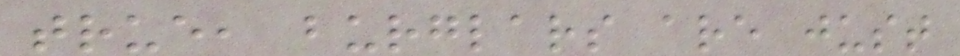true, burglars are just
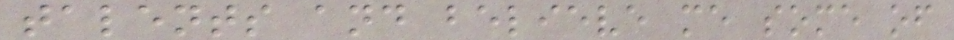talents and believe me some of
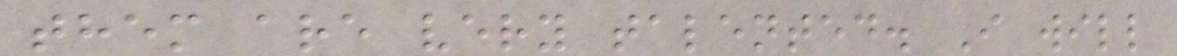them are very talented. I will
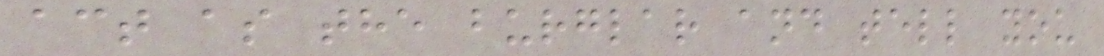act as the burglar and tell you
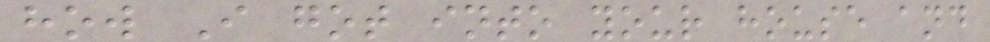how I got into your house and
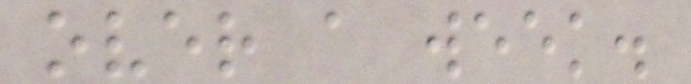over a week.
